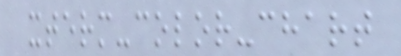xterm-color-chart
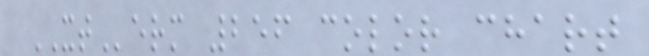XTerm 256 color chart
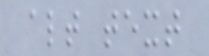alt text
